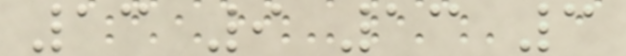13 9 13 3
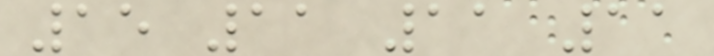15 11 11 11
